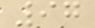97
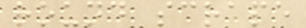round scrape
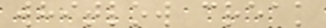whitlow creak
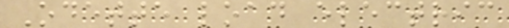Odette load electric
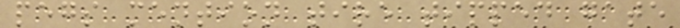pegs mention tire tipped gate
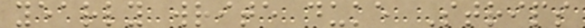yearly write duke Strips
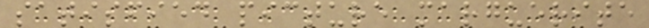satisfied picture marguerite
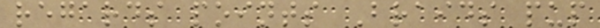regards points Braids pup
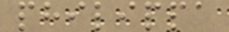philippa
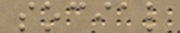social
